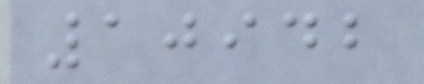10942
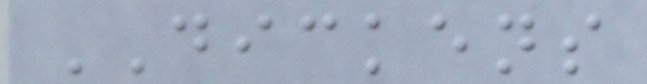DICKENS
